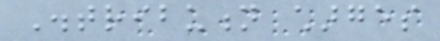Distribution charges
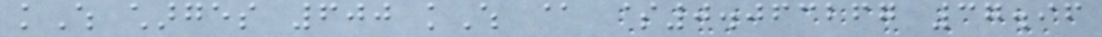kWh charges 600 kWh @ $0.063267 37.96
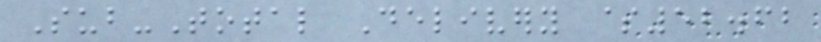Sub-Total Delivery $52.62
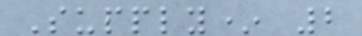Supply* 2
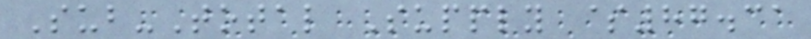Sub-Total Supply $87.31
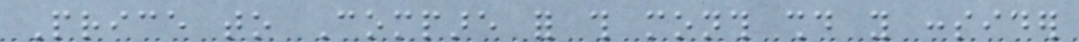Price to Compare for this month should you consider
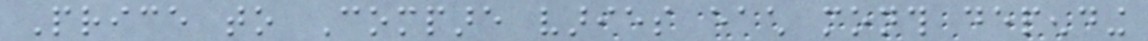Price to Compare varies each month depending
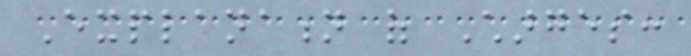Explanation of Charges:
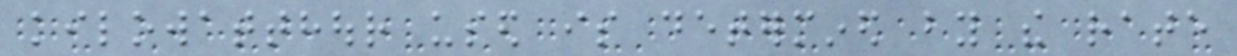kilowatthour used is determined by the rate
